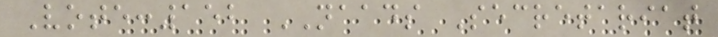Vote:152 NAADS Secretariat
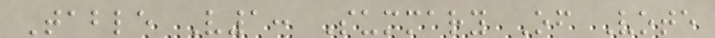Table V1: Summary Of Vote
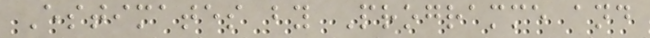Estimates by Programme and
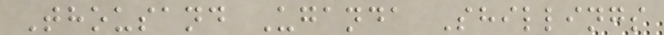Thousand Uganda Shillings
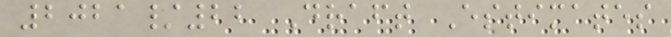2021/22 Draft Estimates
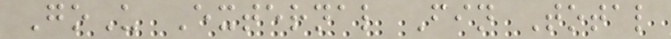GoU External Fin Total
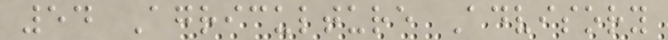54 Agriculture Advisory
